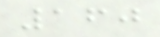160
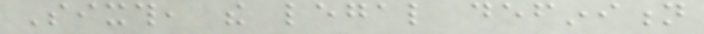Sixth, the legal definition
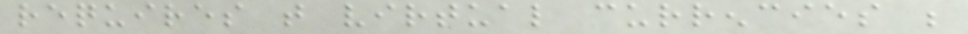requires that virtual currencies be
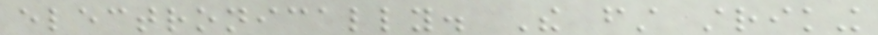electronically. The first striking
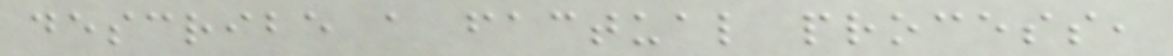describe a factual process,
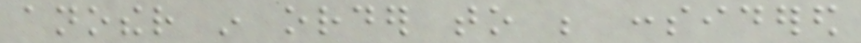another in order to be considered
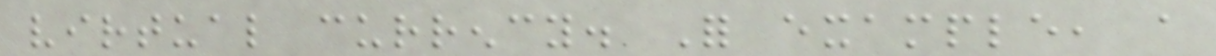virtual currency. For example, a
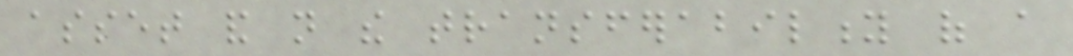asset and not the transferability of a
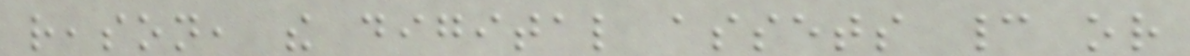reason, the digital assets cannot or
